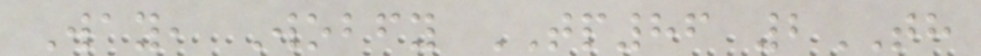Way, Wobfy TP86 2TH
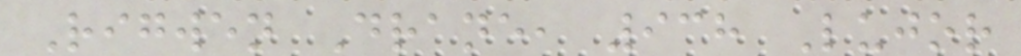Rigwen Drane, 938 Lujor
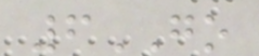6GO
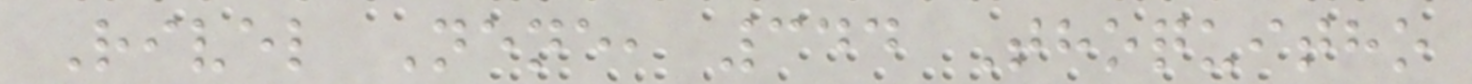Rivel Nene, 344 Thoquitho
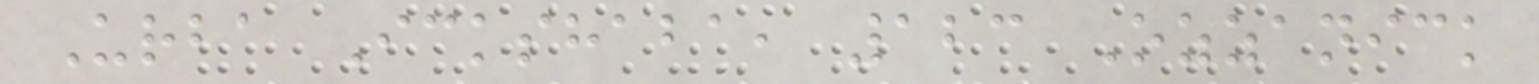Urba Ickshaba, 123 Ozzanick
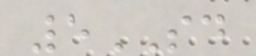5SD
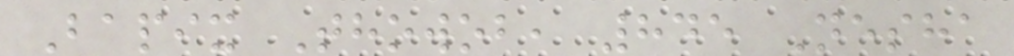Bapix Thowob, 845 Nesha
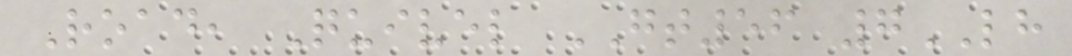Road, Quivel GT56 7LH
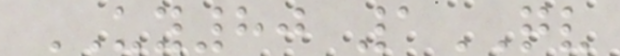UY80 1QV
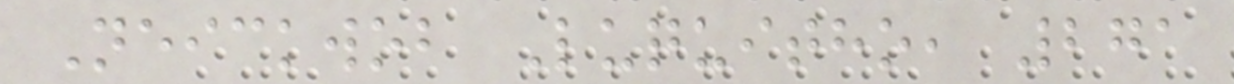Neickwob Luquitho, 271
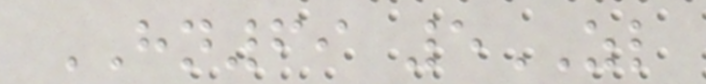HN69 5ZL
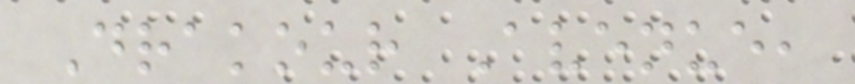Drakour Avenue,
